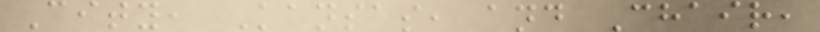City, Kansas, and Chair,
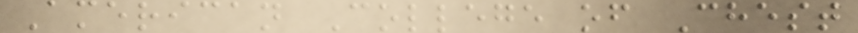American College of Chest
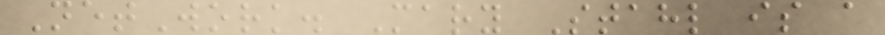NetWork. Mary Stahl is a
